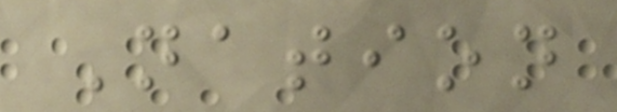Nation
